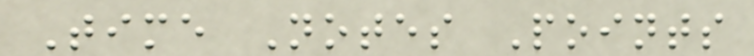Time Notes Points
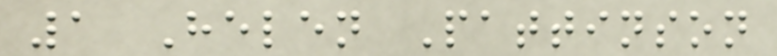1 Helen Pattinson
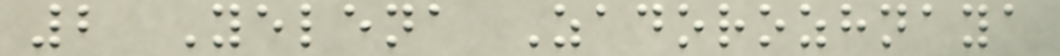2 Yelena Zadorozhnaya
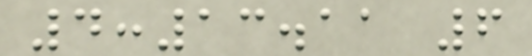4:13.11 6
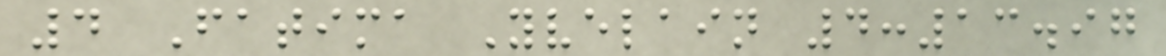4 Fatima Yvelain 4:13.97
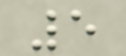5
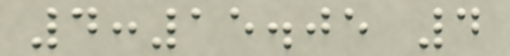4:15.05 4
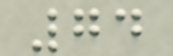74
